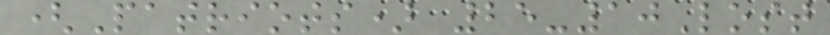(Patriots) 25-10Lost
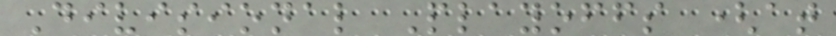Divisional Playoffs (at
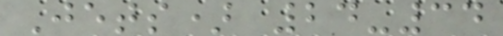Jets) 24-34
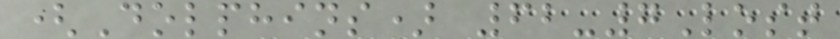(Dolphins) 62-7Lost
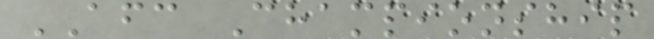AFC Championship
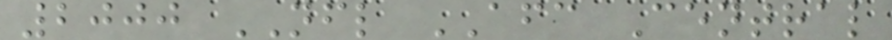2000 NFL AFC Central
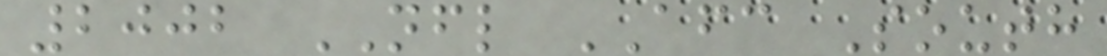2002 NFL AFC South
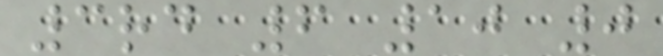3rd 6 10 0
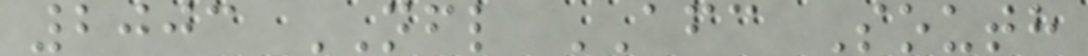2003 NFL AFC South
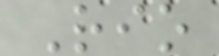Rio
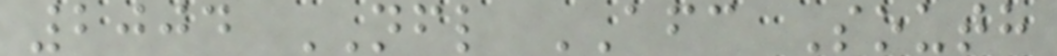2004 NFL AFC South
